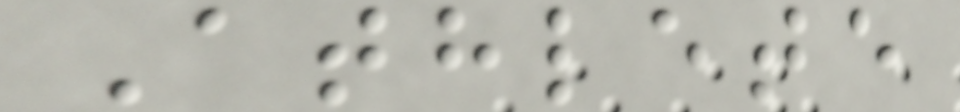Athlete
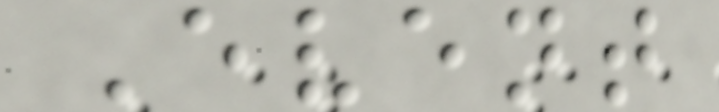Event
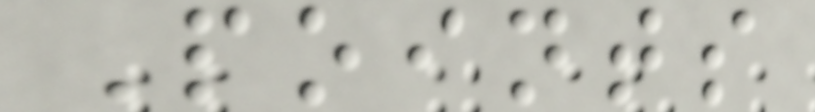Points
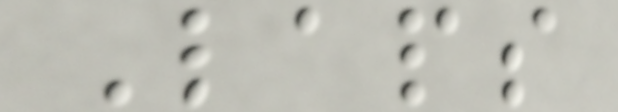Laps
